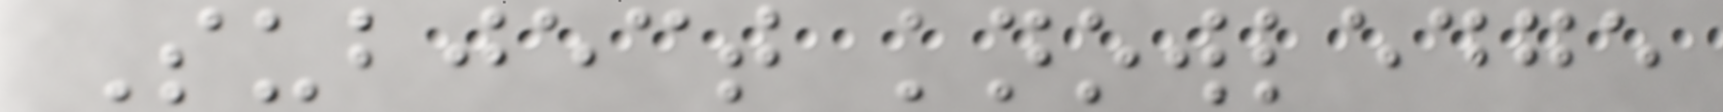Subject knowledge
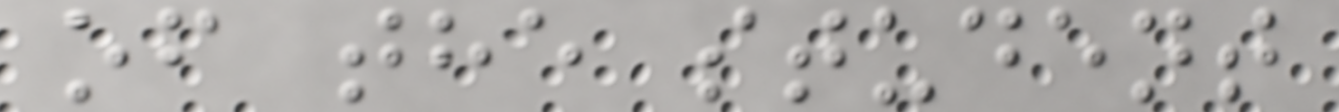of the student
